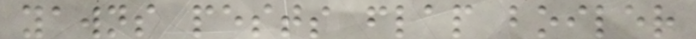yawns pests flap boiler
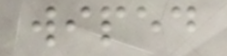wiped
